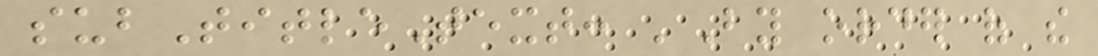subTitleText: 'By order of the
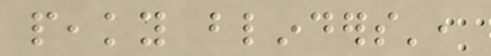peaky blinders',
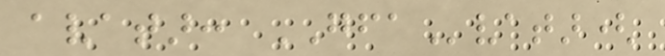avatar: GFAvatar(
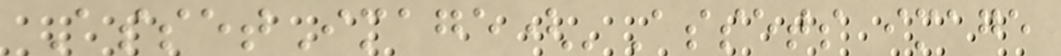AssetImage('Assets image
